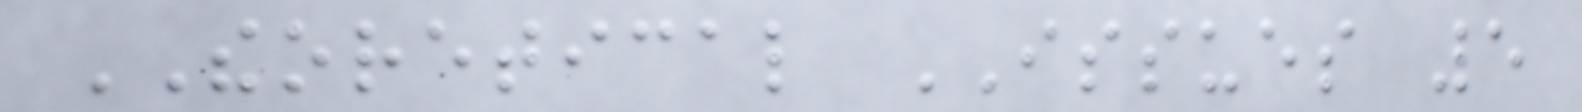THEORETICAL ISSUES 5
